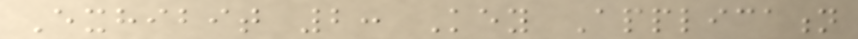Exhibit 2: Key Application
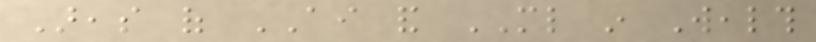Areas of AI and ML in Wealth
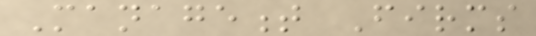Management Firms
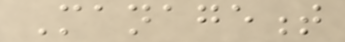Management
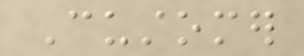Customer
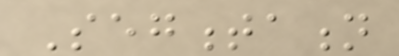Segmentation
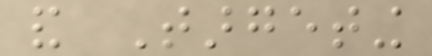and Targeting
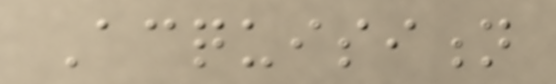Acquisition
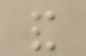and
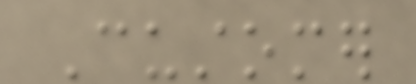Customer
